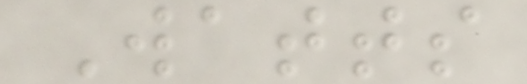Watts
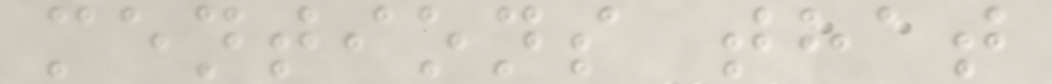mentions that
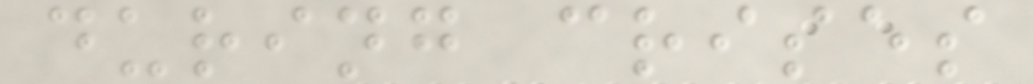during crises
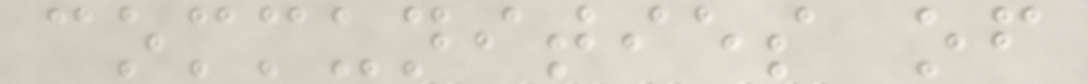communities of
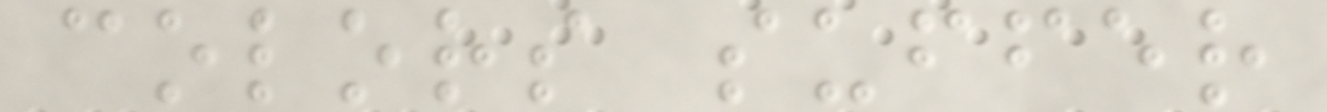colors suffer
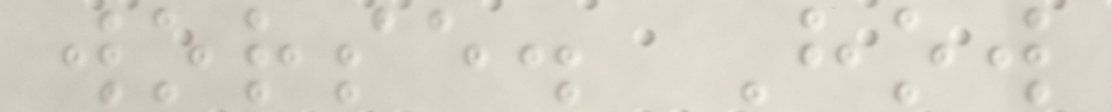worse. How
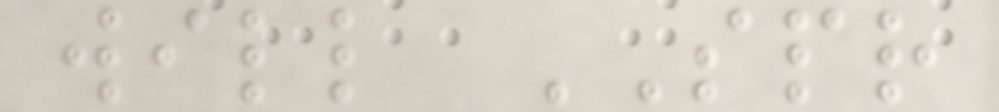will SPR
